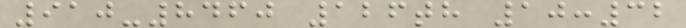910-8460 126th 10:32
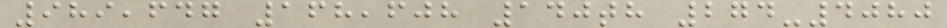989,647 168,608 140th 274-4080
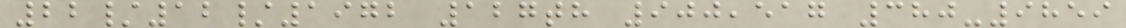22/12/1972 127th 900,517 380-9859
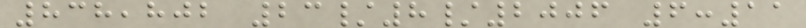838,802 23/8/2006 6:11
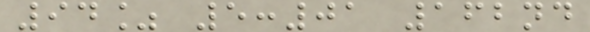94% 5:01 162nd
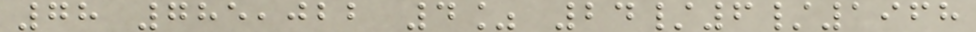78 785,022 4% 24/6/1968
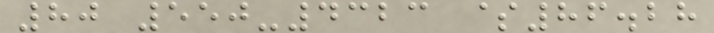80 550-4323 $86.28
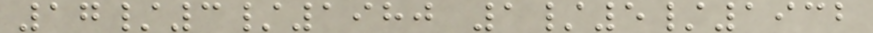17/3/1980 1/5/1932
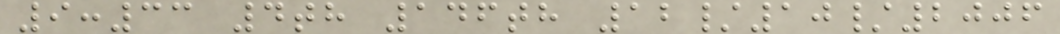9:33 4th 146th 12/10/2006
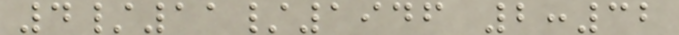4/11/1946 2:32
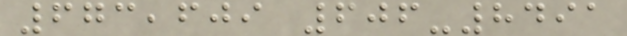673,609 606-8491
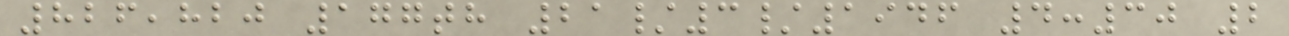826,820 177th 21/3/1946 4:30 2
